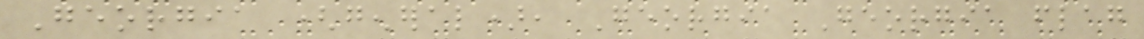Georgia (general), Georgia Georgia flag
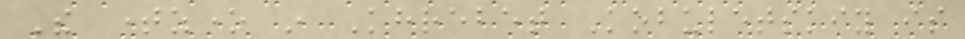The timezone in Khrebet Kobuletskiy is
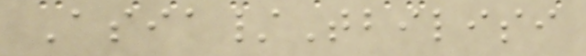Asia/Tbilisi
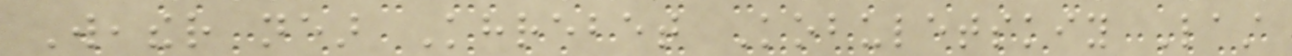Weather near Khrebet Kobuletskiy Last
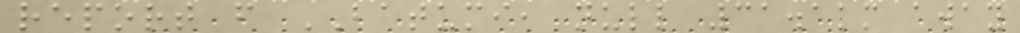report from BATUMI, null 31.1km away
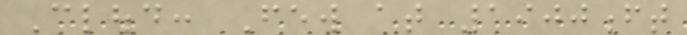Cloud: Few at 1900ft
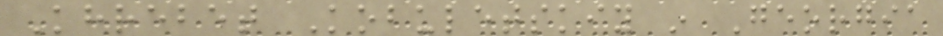Khrebet Kobuletskiy in Georgia
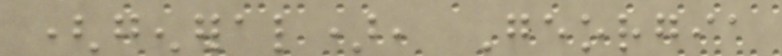(general), Georgia
